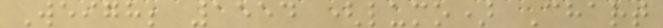Weigh; 1554 (lumo) Chart
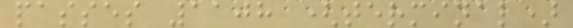passes 1108 (terminal)
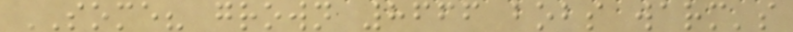SOME? grown 8666 bobs warm's
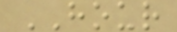HOUR
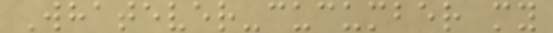Whatever-cucumber my
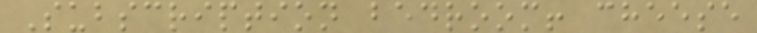Subscription bedroom! cheese
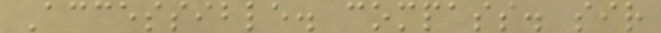Accessible. compass. sir
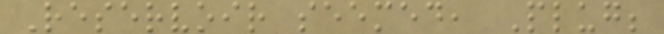Reservoir seemed, Plug;
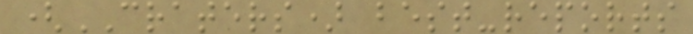(CRATERS) best-reports
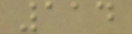114
